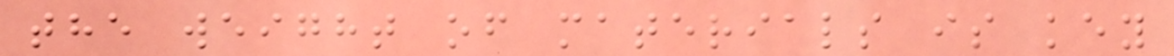the weight of materials is key
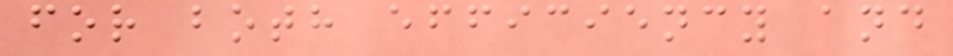for both efficiency and
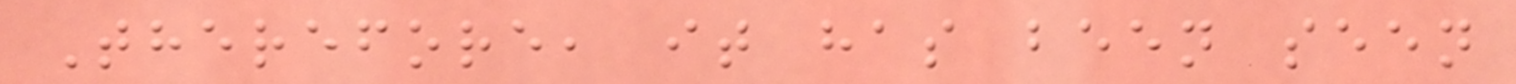Therefore, it has been seen
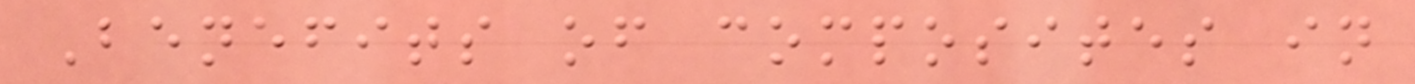Benefits of composites in
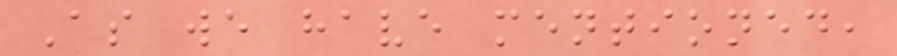As we have mentioned,
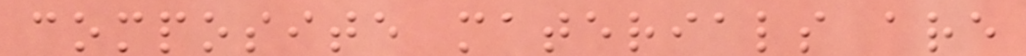composite materials are
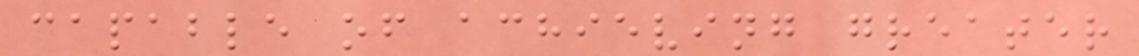capable of achieving greater
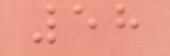58
